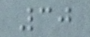30
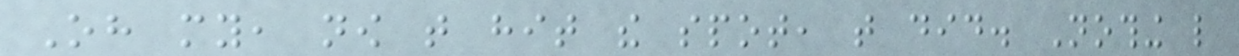Oh my, now that hit the spot, that did. Nothing like
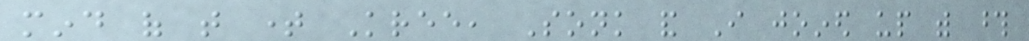mind of that time Kree, Sonk and I joined up with those
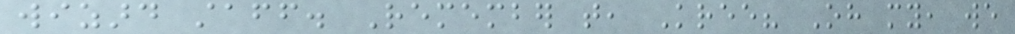wizard staff. Remember that, Kree? Oh my, we
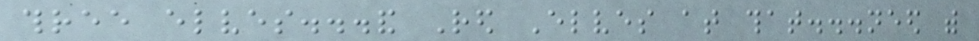three elves...and Red Elves at that...need with
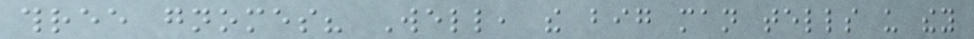three gnomes? Well, the big man tells us they
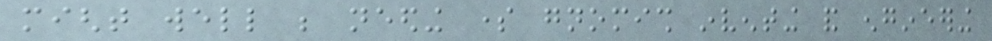might well be needing some gnomish inventing and engineering
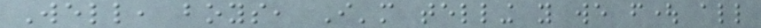Well, boys, I'm telling you we fought all
